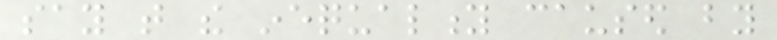say that the inequality caused by
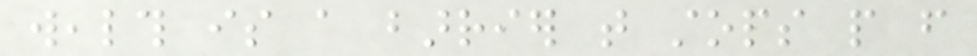wealth is a barrier that stops people from
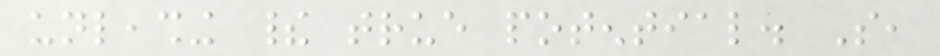unleashing their true potential. So,
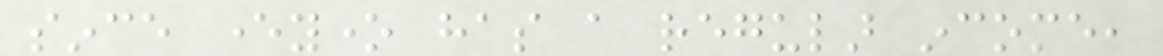since everyone has a regular income,
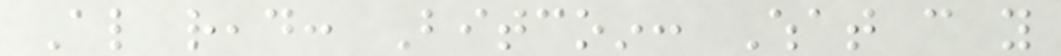Also read: Bitcoin: What can you
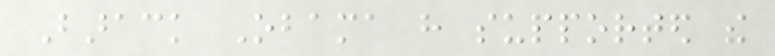Barack Obama have supported the
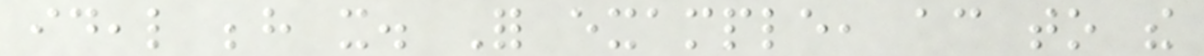ideal behind it. For example, according to the
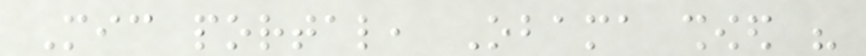Mic portal, Obama showed his
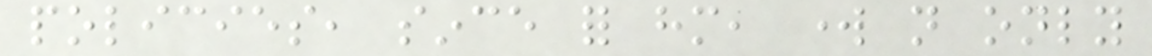policies, since for him, work not only
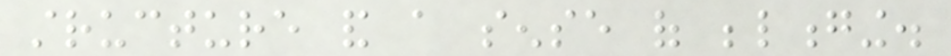structure and a sense of belonging.
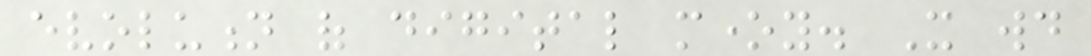evolution of digital money. It would
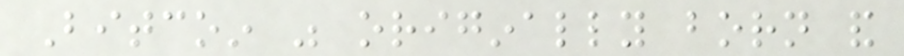Bitcoin was originally born and
